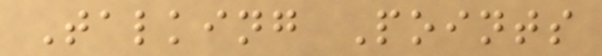Talking Points
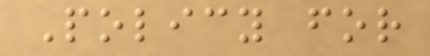Policy for
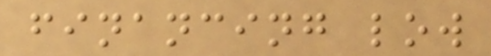financing low
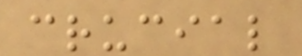crucial
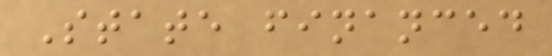State financed
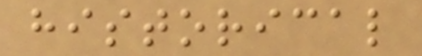historical
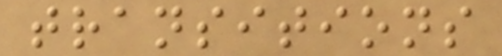transitions
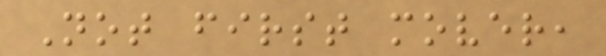Not first mover,
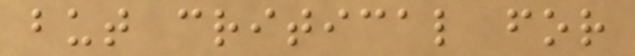but critical for
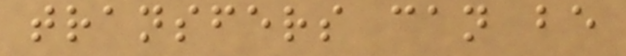transfers can be
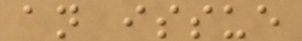an issue
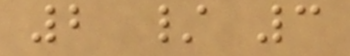2 / 3
